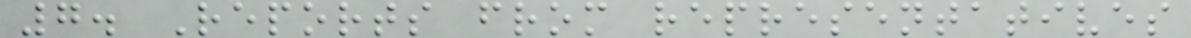7. Reports from representatives
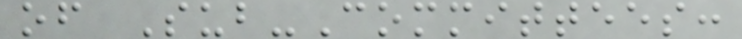of Sub-Committees:
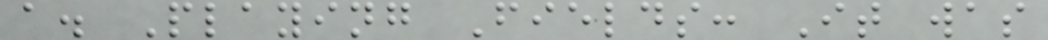a. Playing Fields: It was
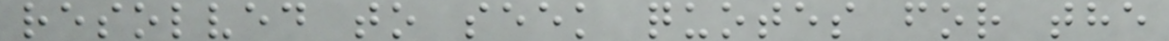resolved to seek quotes for the
